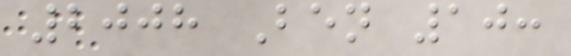2008 Ben 10:
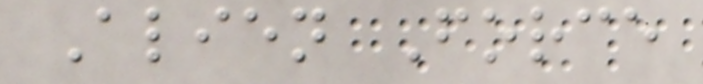Alien Force
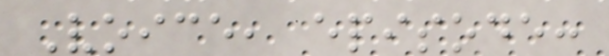Voice, episode:
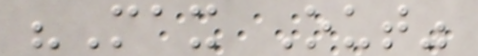"Max Out"
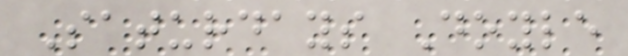Saturdays Doyle
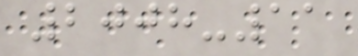2008-11
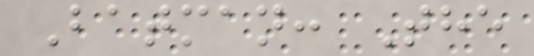Batman: The
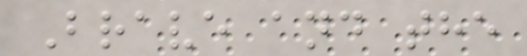Brave and the
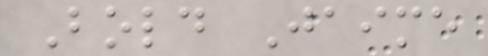Bold Jaime
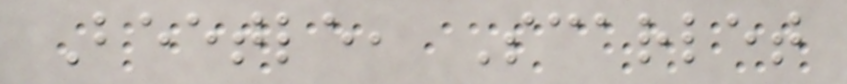Beetle, Scarlet
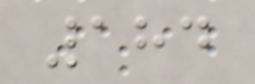184
